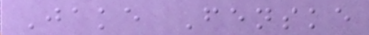Jake Fenske
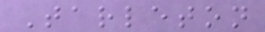Tarleton
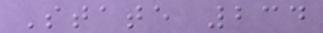State 234
